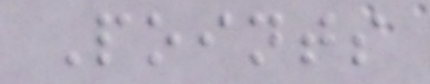Points
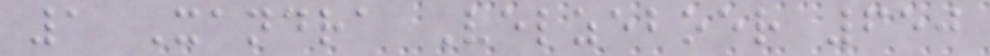1 Xandra Velzeboer 650
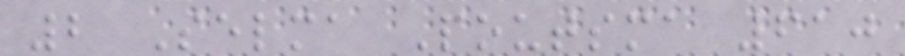2 Selma Poutsma 610
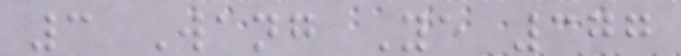3 Wang Ye 377
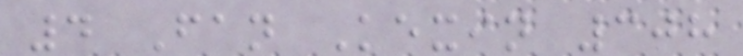4 Fan Kexin 308
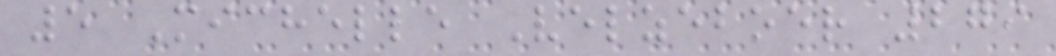5 Michelle Velzeboer 279
